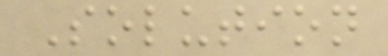Solution
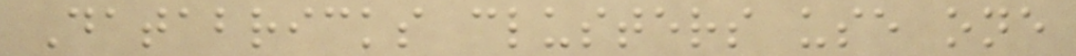Databricks clusters use one
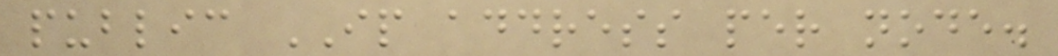public IP address per node.
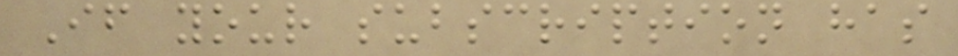If your subscription has
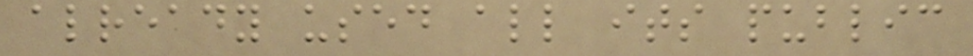already used all its public
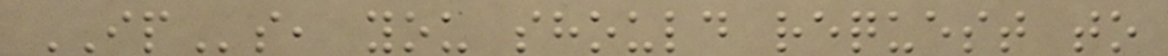IPs, you should request to
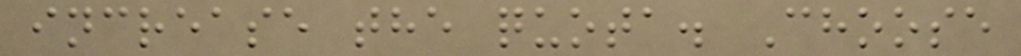increase the quota. Choose
